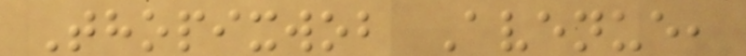Thopixwob Avenue,
